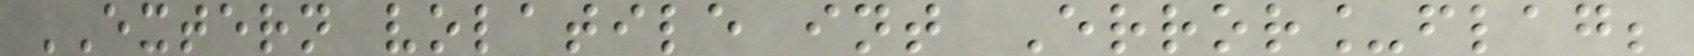EXTERN volatile int Error_flag;
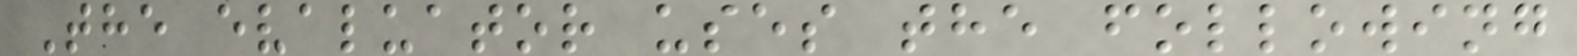The evaluator uses the following
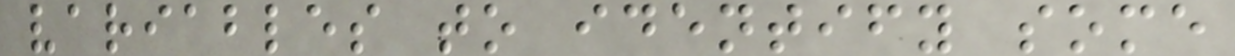variables to identify some
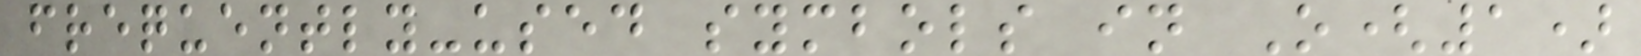frequently-used symbols in O(1)
